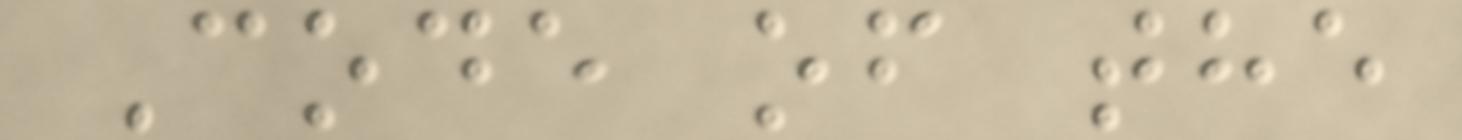Code of the
